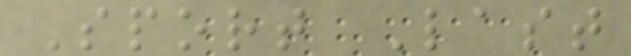Sport Last
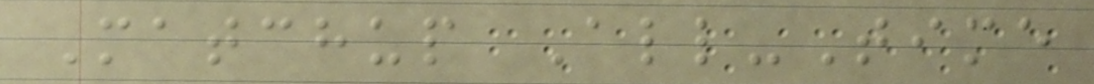Matchup All-Time
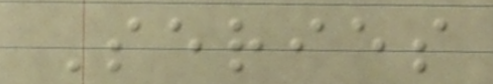Series
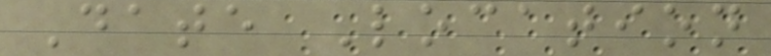Date Location
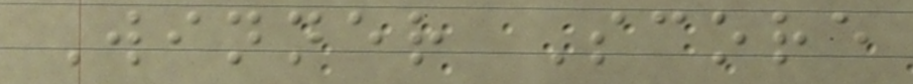Winner Score
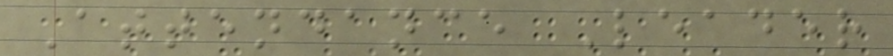Attendance Leader
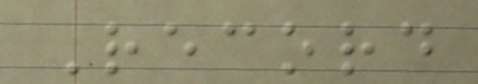Record
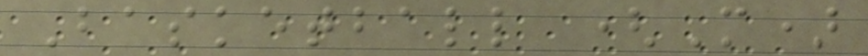Basketball (M)
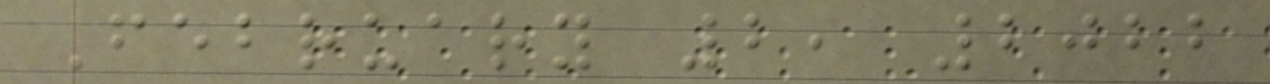February 2, 2022
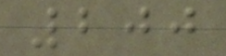200
